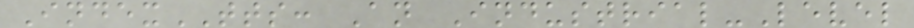IndexTTS: An Industrial-Level
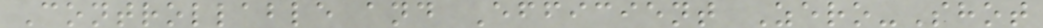Controllable and Efficient Zero-Shot
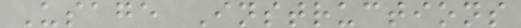Usage Instructions
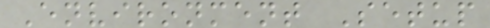Environment Setup
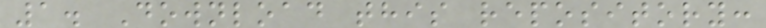1. Download this repository:
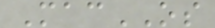MacOS
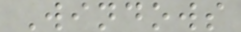Windows
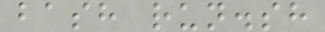bash run.sh
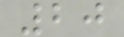20
